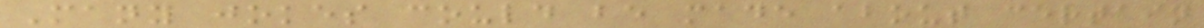Many jokes could be made about certain
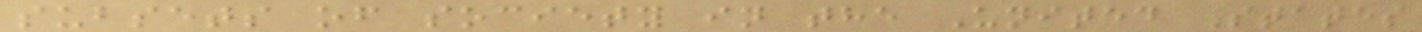subsets of society in the United States
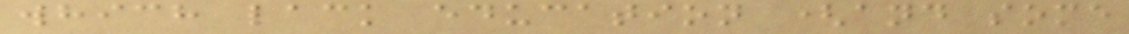which lack education (and some
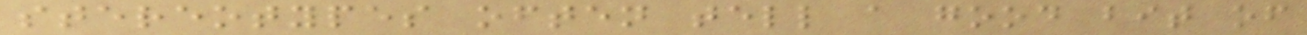stereotypes often tell a good bit of
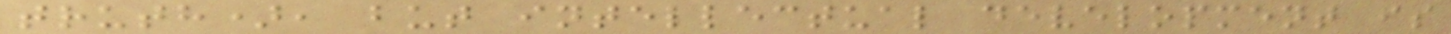truth), but intellectual development is
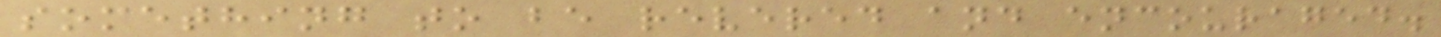something to be revered and encouraged.
